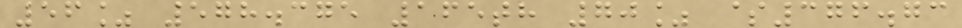56% 578.375 165th 70% $376.73
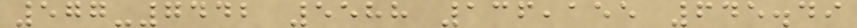577-7442 5588 136,155 645.49
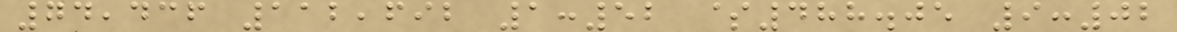74,436 112,692 1:52 $488.05 9:02
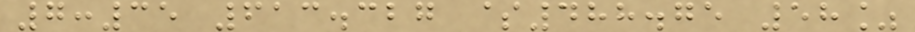7:35 613.327 $488.75 58%
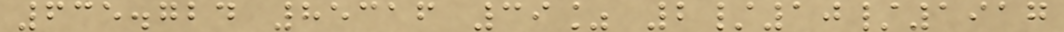635.724 85316 39% 2/10/1917
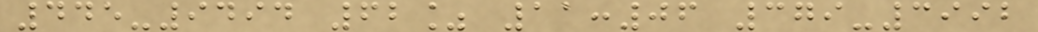445-9494 62% 11:06 379-3992
